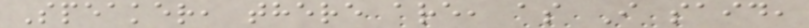Speaker, there are, as I said,
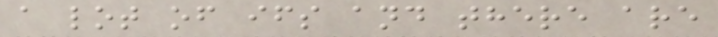a lot of ifs and there are
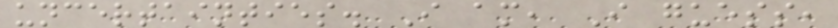uncertainties. I am, I guess,
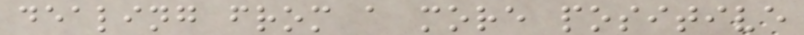dealing from a more positive
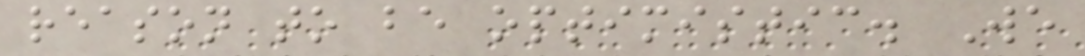reason to be optimistic. We
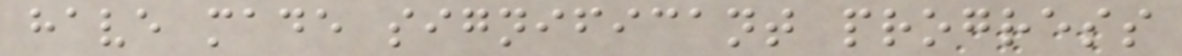have made significant progress
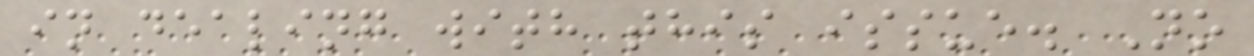in dealing with this issue. No
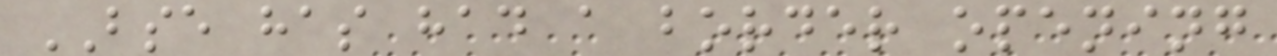BSE has had a border opening
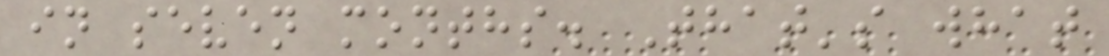in seven months. That's what
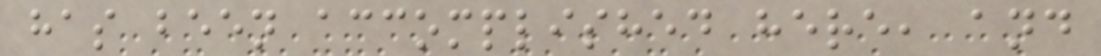has been accomplished here, and
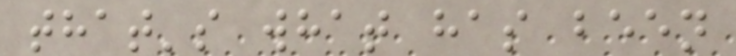that's what has been
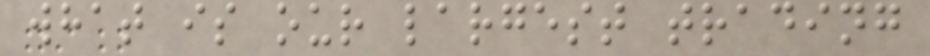what is our largest trading
